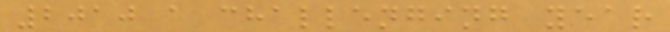2010 a challenging year
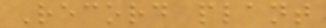Record plant
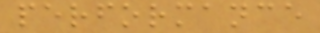performance
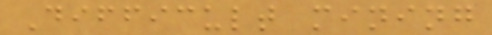Difficult mining
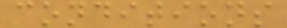conditions
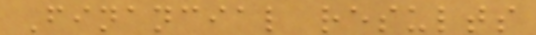Financial results
